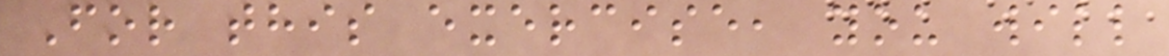For this exercise, you will
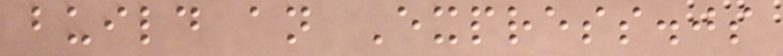build an Express.js
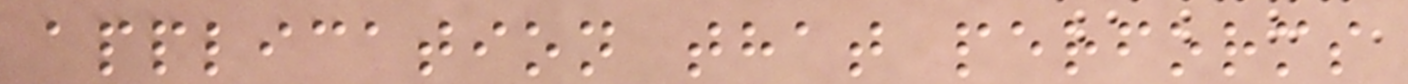application that performs
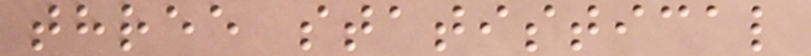three statistical
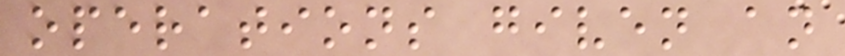operations given an
